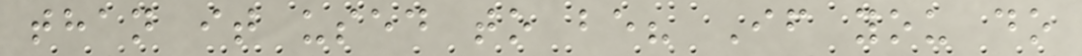than it used to be? If you do
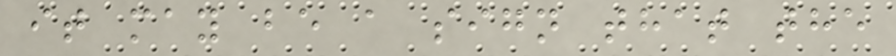it may be a sign that the
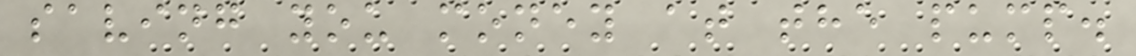saving you money at the pump.
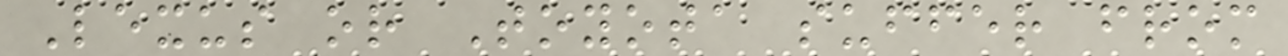Lexus or Toyota suffer from
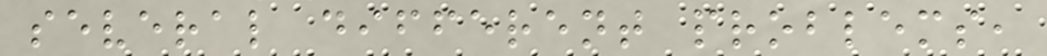several different problems,
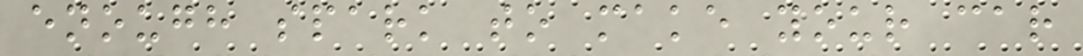enough spark to make your car
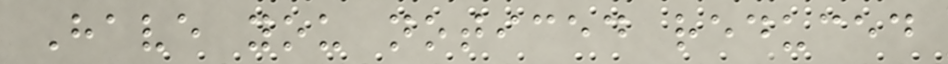Have you noticed reduced
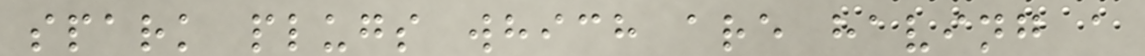spark plugs which are having a
